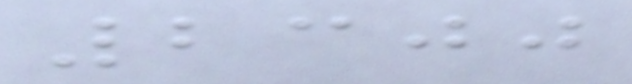2300
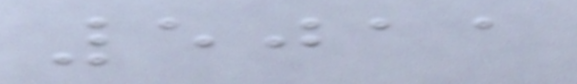5011
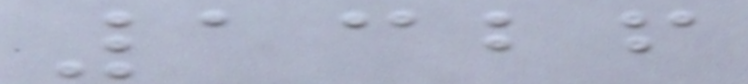1326
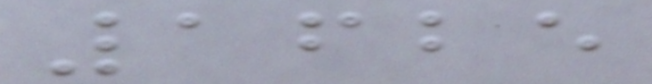1625
